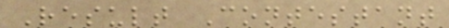Result Contestant
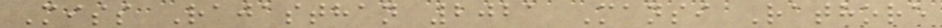Miss Rajasthan 2021 Mansi Rathore
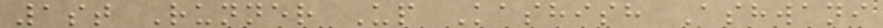1st Runner Up Kashish Ashwani
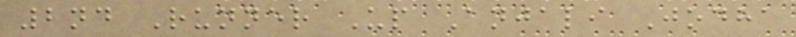2nd Runner Up Anjali Jodha
